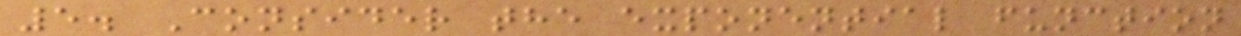5. Consider the exponential function
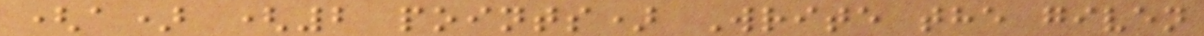(a) (2 points) Write the given
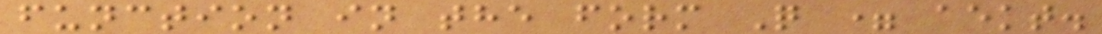function in the form Q = aekt.
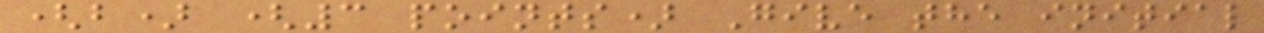(b) (3 points) Give the initial
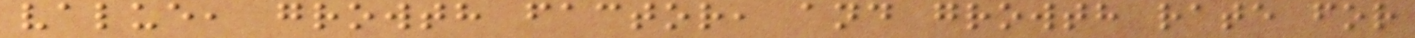value, growth factor, and growth rate for
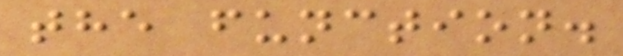the function.
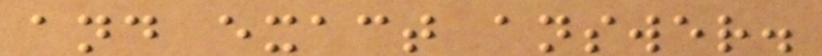and exact answer.
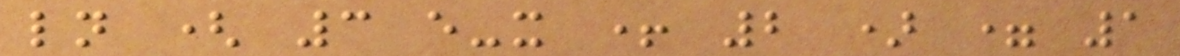ln ( 3 e-x + 2 ) = 1
